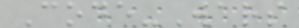Code-Wars
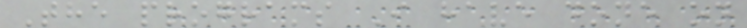The programs I have done on
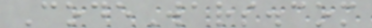CodeWars.com
